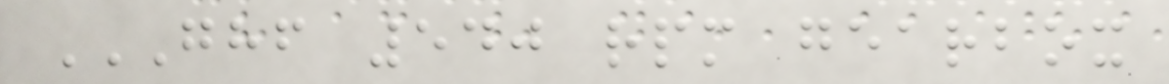GHF 540 RPM GEARBOX
